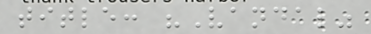title: "Vandal"
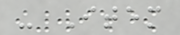- Item
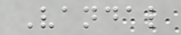Vandal
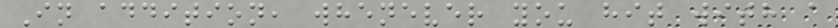In addition, whenever you hit with a
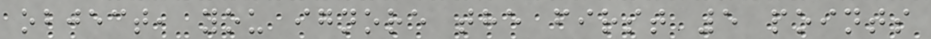object, you ignore the first 5 points
